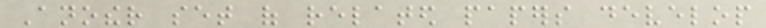Another set of related papers develop
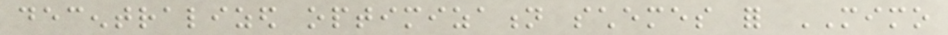decentralized optimization schemes for MIMO
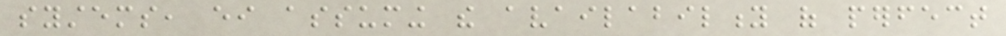systems, either assuming the availability of perfect
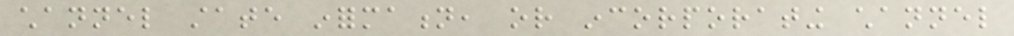channel state information, or incorporating channel
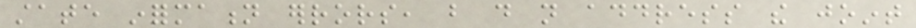state information errors, but do not address the joint
